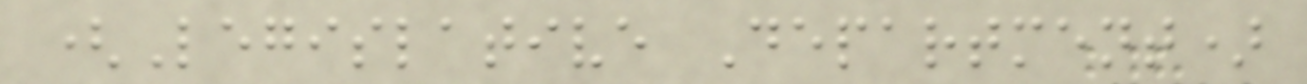(Legislative Department)
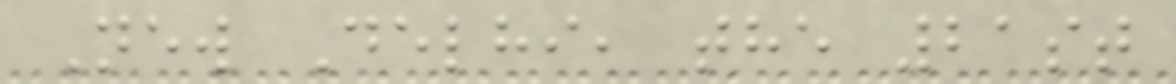New Delhi, the 21st
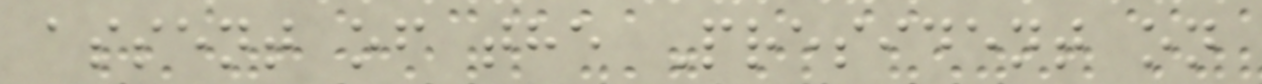assent of the President on
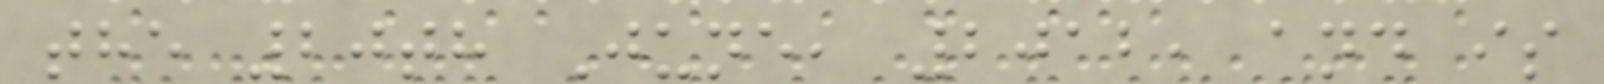the 20th June, 2012, and is
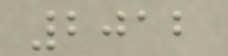2012
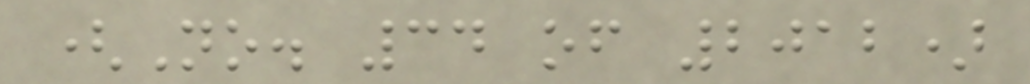(No. 34 of 2012)
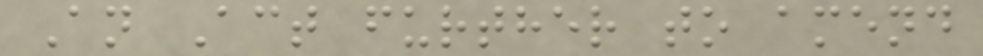An Act further to amend
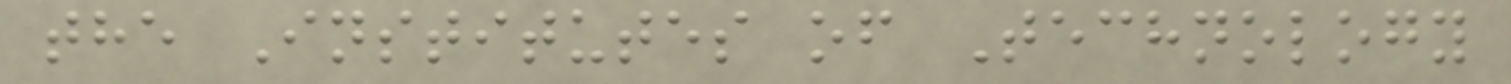the Institutes of Technology
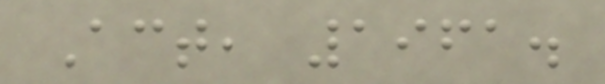Act, 1961.
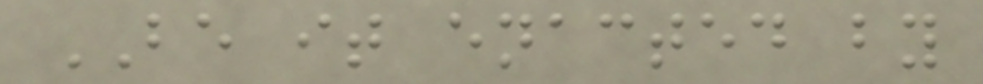BE it enacted by
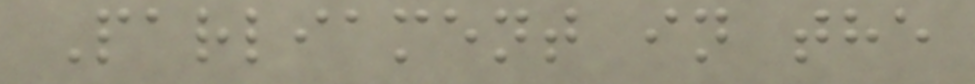Parliament in the
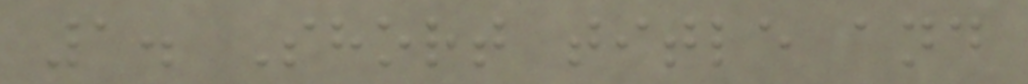1. Short title and
